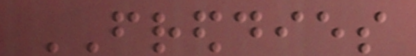FREDDIES
